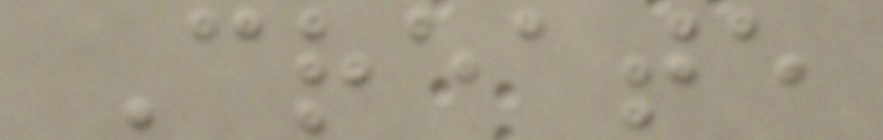Create
